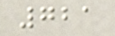721
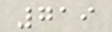719
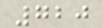720
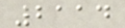2114
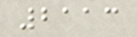2113
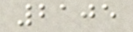2105
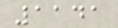1141
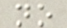no
